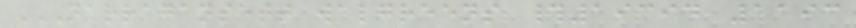NARRAGANSETT WALGREENS #19394 1193
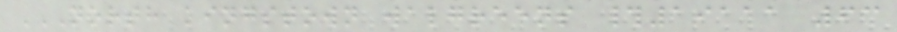NORTH KINGSTOWN WALGREENS #19111 63
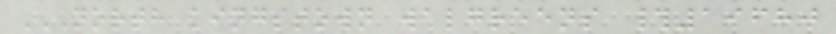NORTH KINGSTOWN WALGREENS #19680
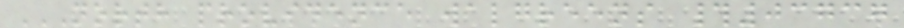NORTH PROVIDENCE WALGREENS #03737
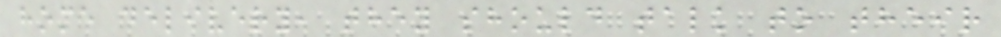home delivery, they should talk to their
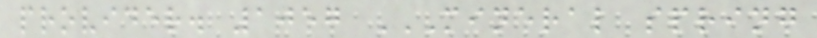provider. 1057 MINERAL SPRING
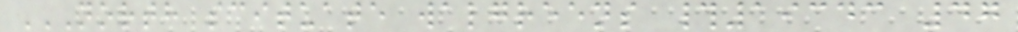NORTH SCITUATE WALGREENS #19343 47
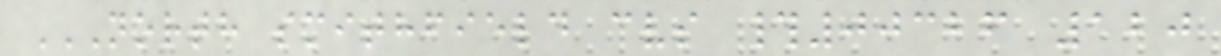NORTH SMITHFIELD CVS #00326 120
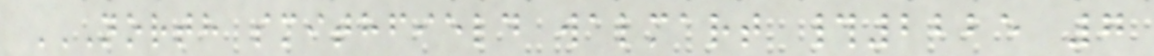NORTH SMITHFIELD WALMART #2225 7
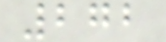272
